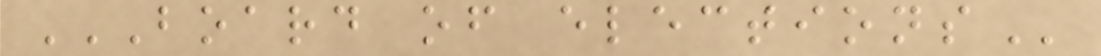BOARD OF ELECTIONS
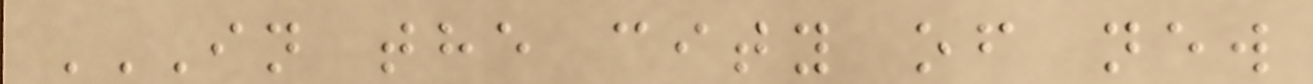IN THE CITY OF NEW
